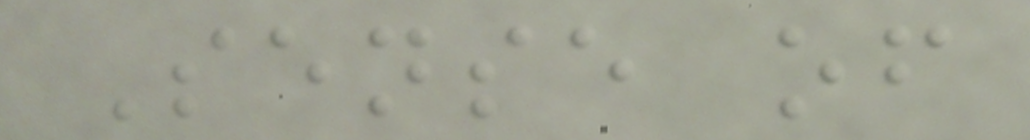Sense of
